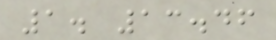1. 13.46
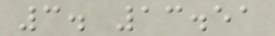3. 13.51
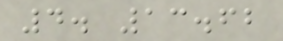4. 13.62
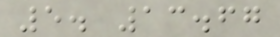5. 13.67
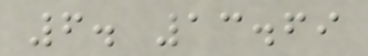6. 13.69
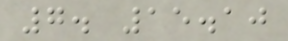7. 15.10
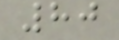80
